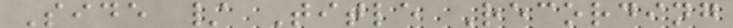Side / Title Recording
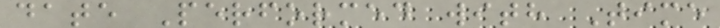date Performed with Time
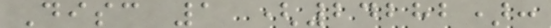Disc 1 (24282):
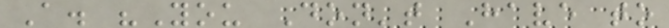A. "You Don't Have to
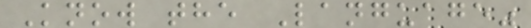Know the Language"
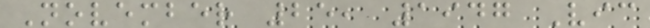November 25, 1947 Vic
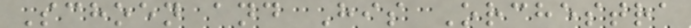Schoen and His Orchestra
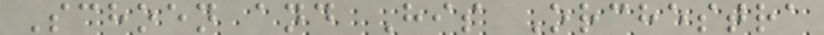Schoen and His Orchestra
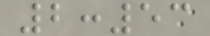2:53
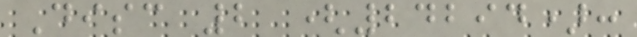Disc 2 (24294):
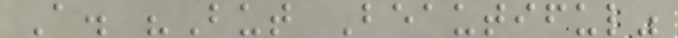A. "But Beautiful"
